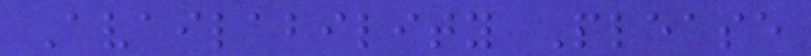Availability Please
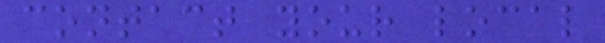contact your local
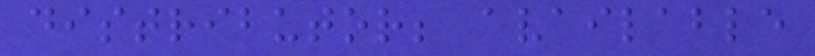distributor; available
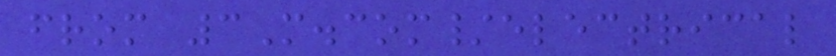from 3M.com/electrical
